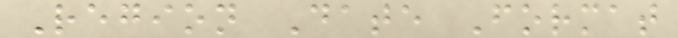Region Date Format
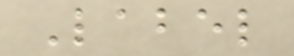Label
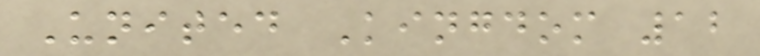United Kingdom 12
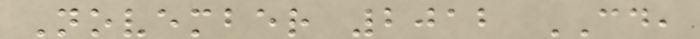November 2012 CD,
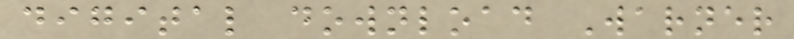digital download Warner
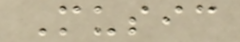Music
